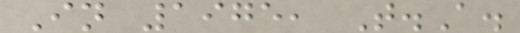In 1975, T.A.
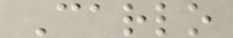Carlo
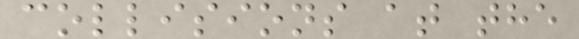collisions at the
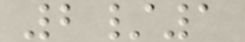2/1
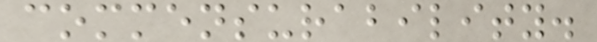commensurability.
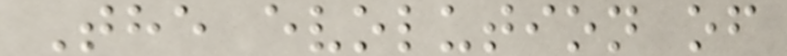The evolution of
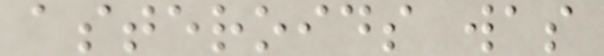asteroids was
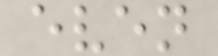even
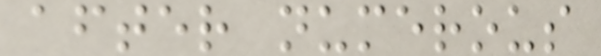after numerous
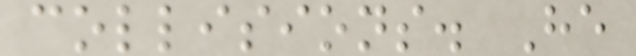collisions. He
